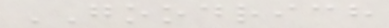GOODRICH
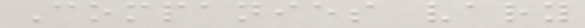Companies vary
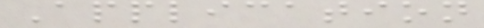Application
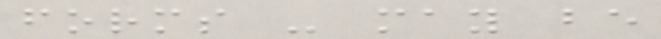forms - may be
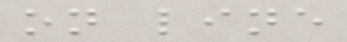on line
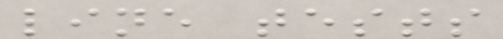line tests
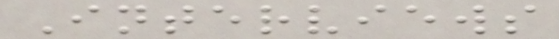Interviews
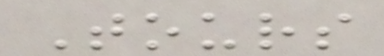Tours
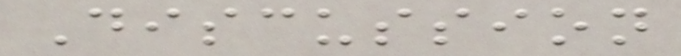Discussion
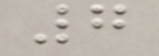7
